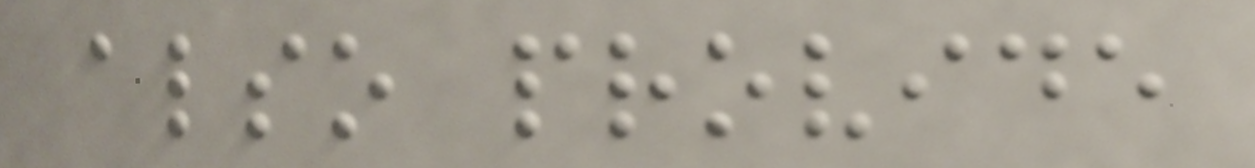also provide
